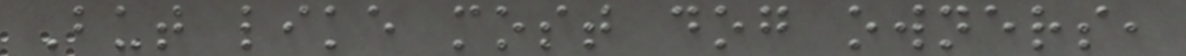But like most dog owners,
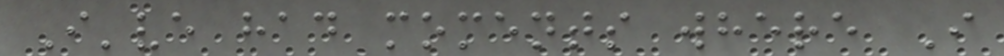I've had moments where I
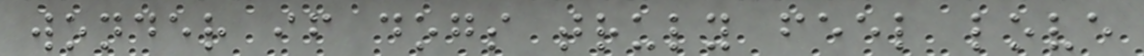wonder if dogs truly feel love
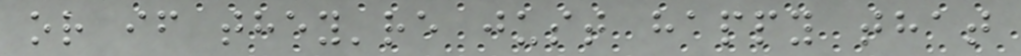or if they're just happy that
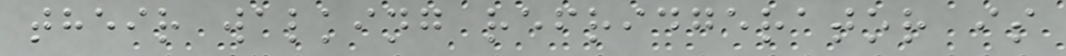their walking refridgerator is
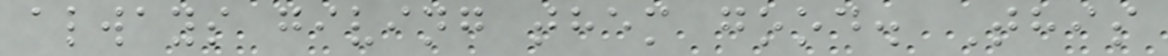always giving them good. This
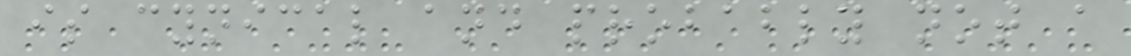is cynical and probably not a
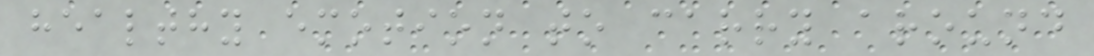healthy emotion to carry around
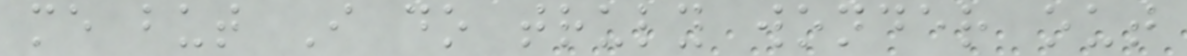me but I do truly wonder out
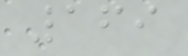169
